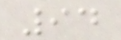94
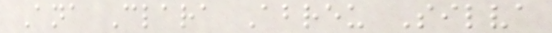Ana Clara Abreu Silva
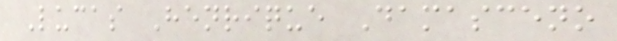Lucas Henrique Damasceno
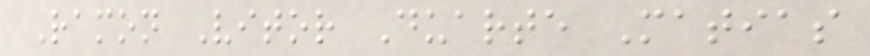Ramon Vitor Duarte Matias
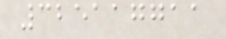325117711
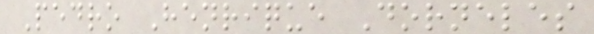Pedro Henrique Dorneles
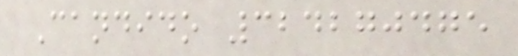Candido 324270475
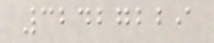32427229
